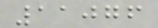11076
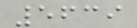5639
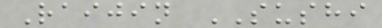Raijin SUSHI
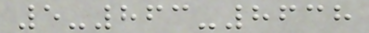5-863-8638
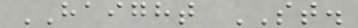HAIGHT ST.
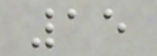15
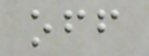off
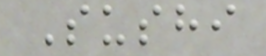Sushi
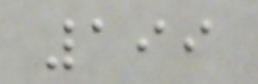199
